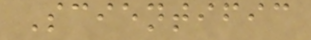Scientific
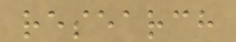research
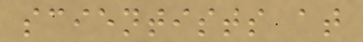scientists at
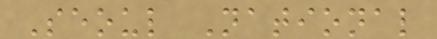Seoul National
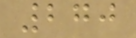270
